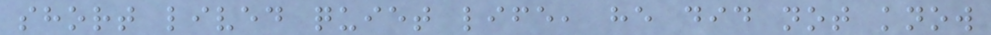short lived quiet life, he did not know
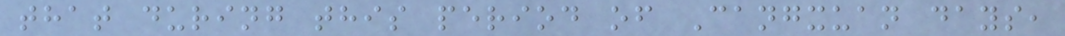that during this period of Cangxuan days,
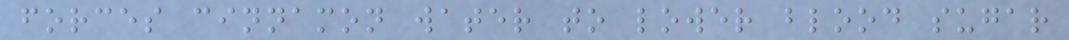forces cinnamon water to lower blood sugar
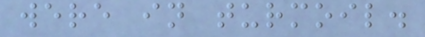were in turmoil.
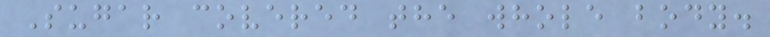Sugar covered the whole body.
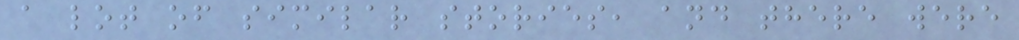a lot of similar stories, and there were
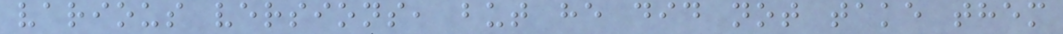various versions, but he did not take them
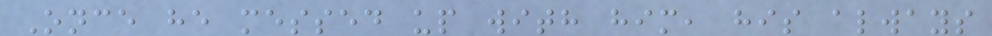Once he messed up with him, his always
